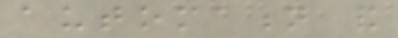automation and
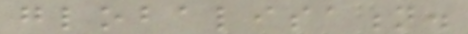globalisation.
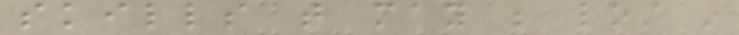skills that may be lost in
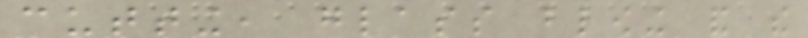cutting, glass blowing and the
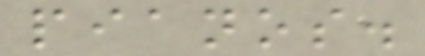pianos.
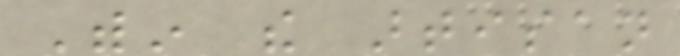Within the artisan
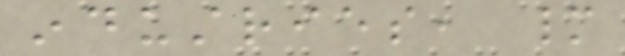industries, many
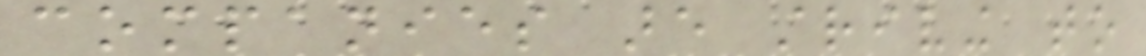companies are striving to
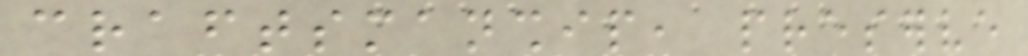craftsmanship, preserve
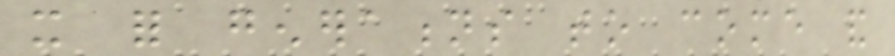it for generations to come and
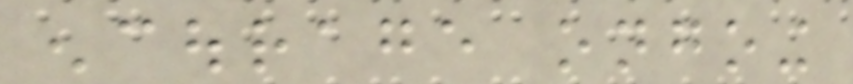encourage ongoing
